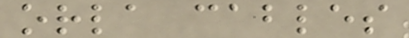orla cables
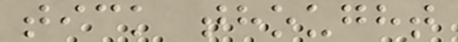tick thought
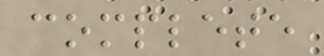complete
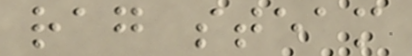rag steam
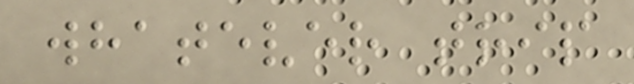whatever trip
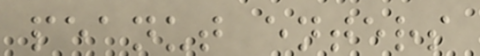peanut enters
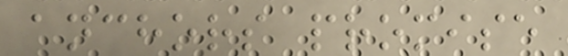anchors promise
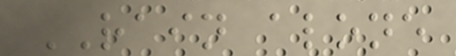RAIN alone
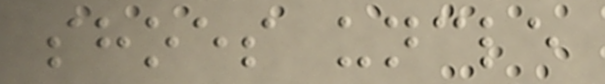shoes uncle
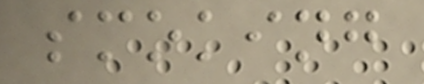smoking
